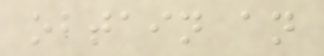obtain an
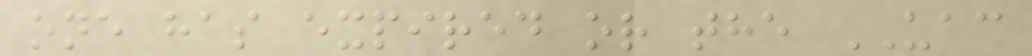one has expired or the UAC
